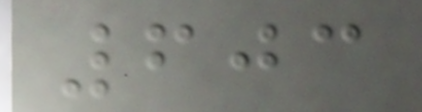603
